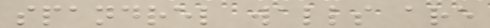spandrel walls are
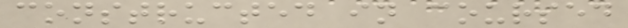constructed in coursed
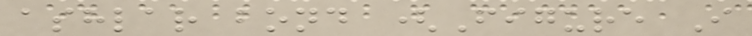ashlar bond (Figure I
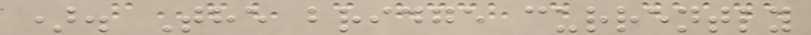). The bridge currently
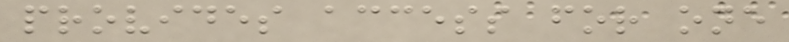provides access for one
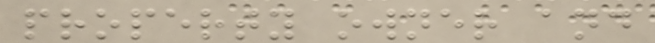property owner and
